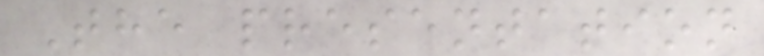The presentation
